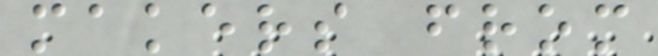makers from
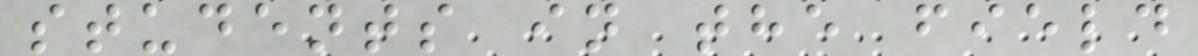students in the field
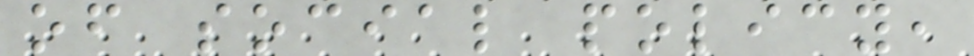of social policy,
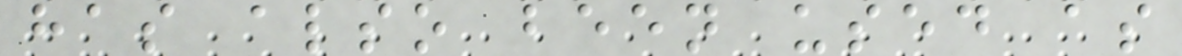has also been used as
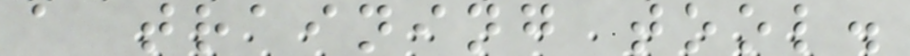a training tool.
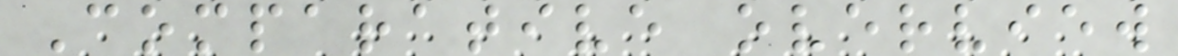Comparative overview
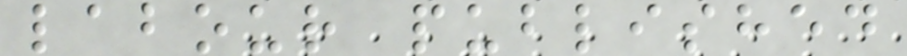labour published
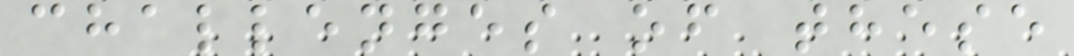challenges of these
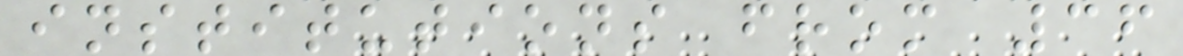institutions from 36
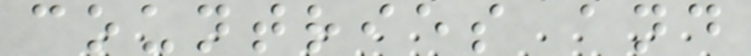countries and
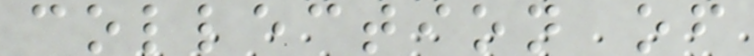collection of
